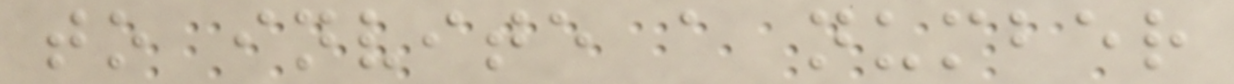to invite a number
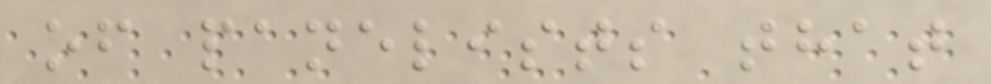of panelists that
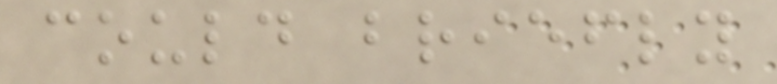could briefly
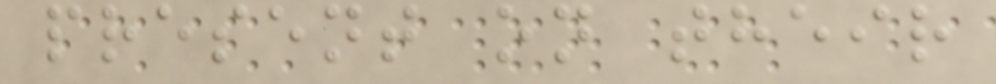present on their
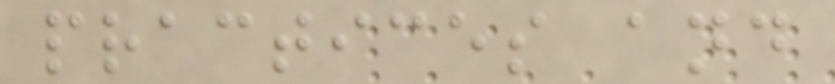practices and
